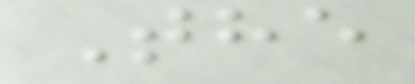The
